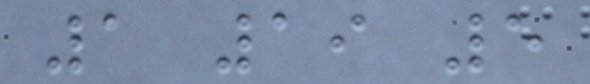1 19 5
